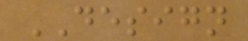DESIGN
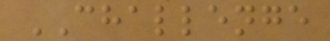CHALLENGE
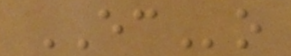ECo
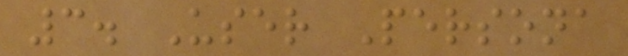3. User Persona
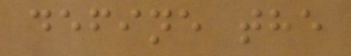define the
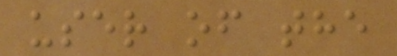user of the
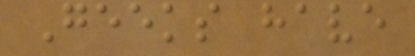Geeks have
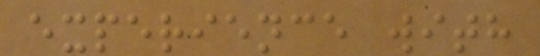experience with
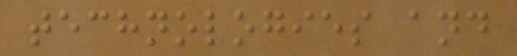technologies and
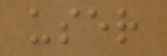user
